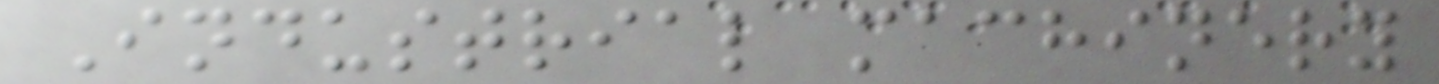Industrial machinery
